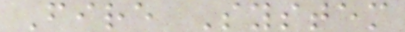Fire System
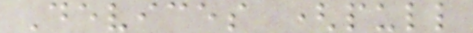Devices (pull
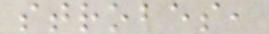strobes,
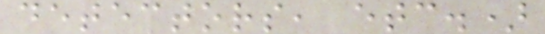detectors, etc.)
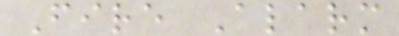Fire Alarm
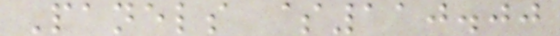Panels $110.00
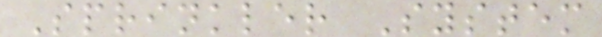Sprinkler System
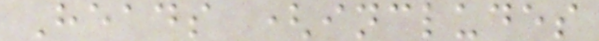Heads (includes
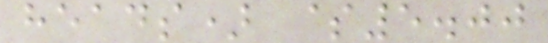heads) $5.00
